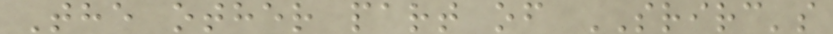The other part of SRIRC's
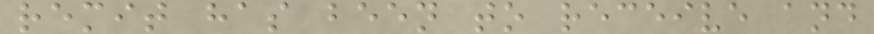remit has been to receive and
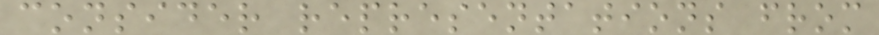consider representations from
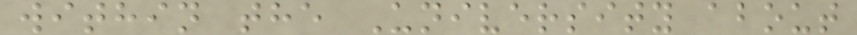within the University about
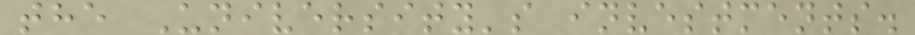the University's investments.
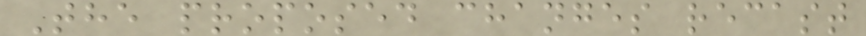The proposed changes recast
